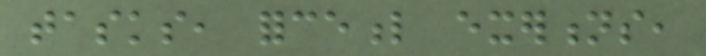tasks, forceful exertions,
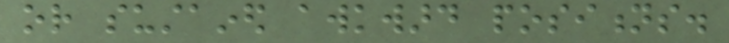or sustained awkward positions.
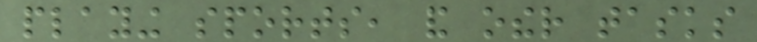playing sports, and other tasks
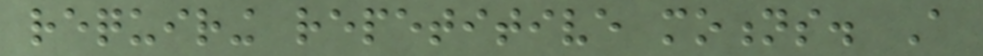requiring repetitive motions. A
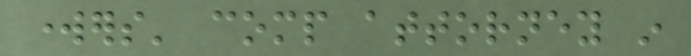workers' comp attorney in
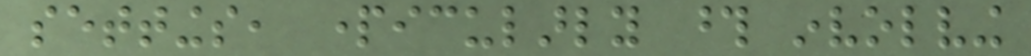settings, particularly those involving
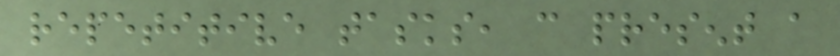repetitive tasks, can present a
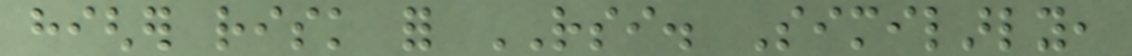higher risk for RSI. Similarly,
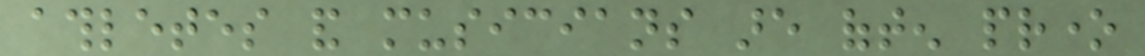athletes and musicians are often prone
